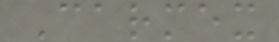Carmex
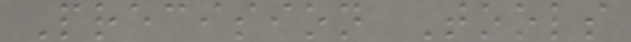Precision Tools
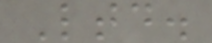Ltd.
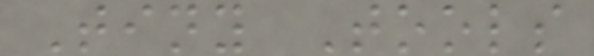Tiny Tools
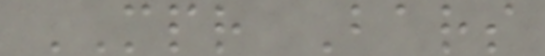MPR Bars
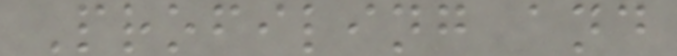Profiling and
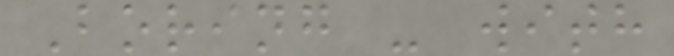Boring - with
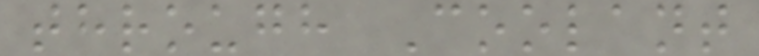through Coolant
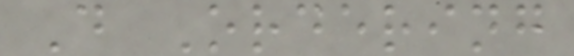D Ordering
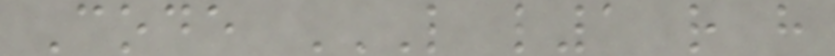Code L L1 R H
